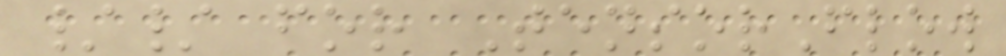// for TensorFlow
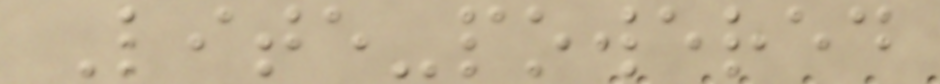Lite-powered
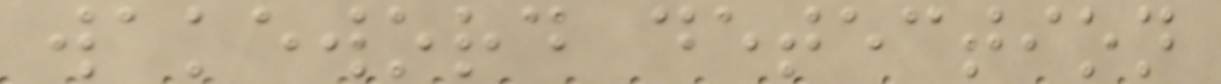wakeword detection
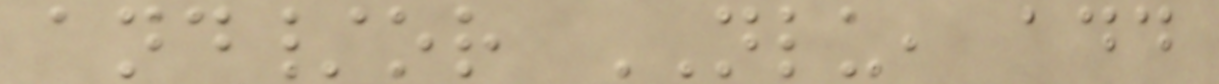and/or NLU, add
